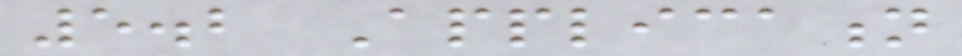5.2 Application
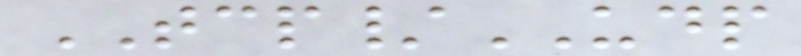TCP/UDP
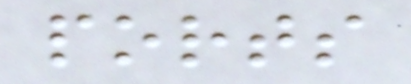ports
